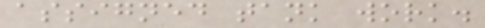assigned tank work.
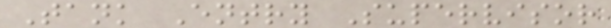Tank Entry Supervisor
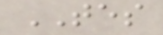TES
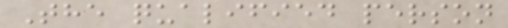The qualified person
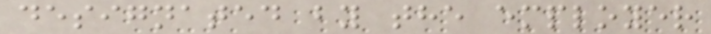designated by the employer
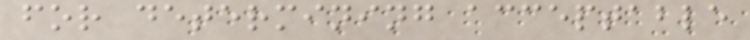for determining acceptable
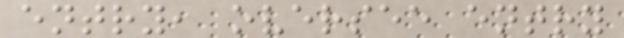entry, oversee entry
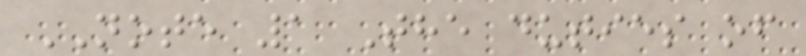NOTE 1 The duties of
